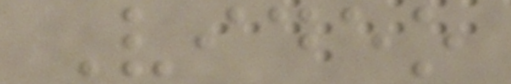Video
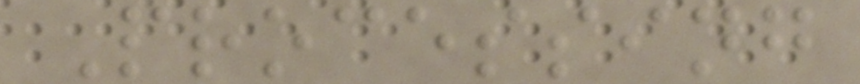Processing
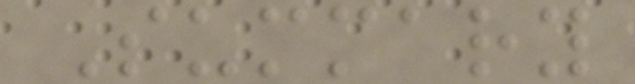Summary
